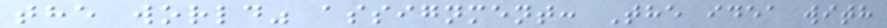the world" assignment: The idea with
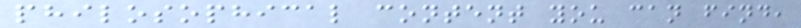philosophical content you can find,
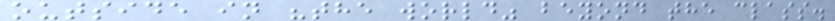outside in "the world" beyond the class.
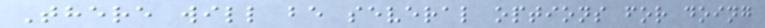There will be several options for doing
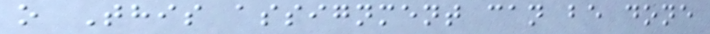o This assignment can be done
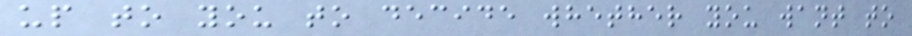up to you to decide whether you want to
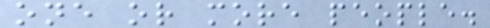one or more people.
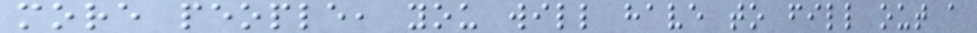more people, you will have to fill out a
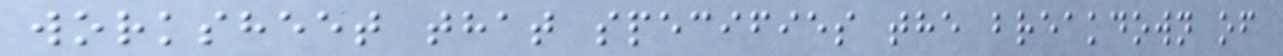worksheet that specifies the breakdown of
